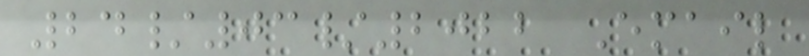24/03/2022 Email
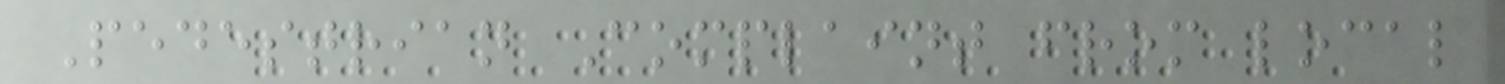Pedestrian Complaint from local
